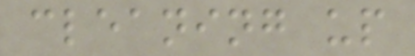cleaning up
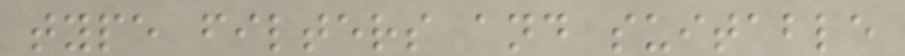type filters and suitable
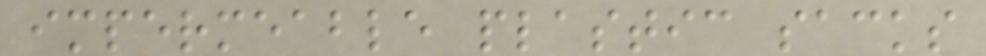impermeable plastic sacks
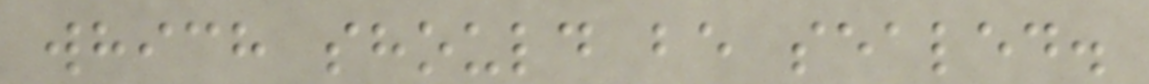which should be sealed.
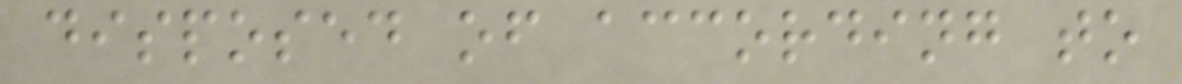disposed of according to
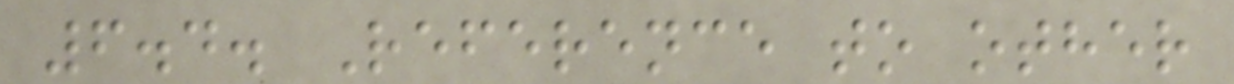6.4. Reference to other
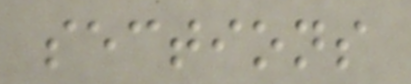sections
